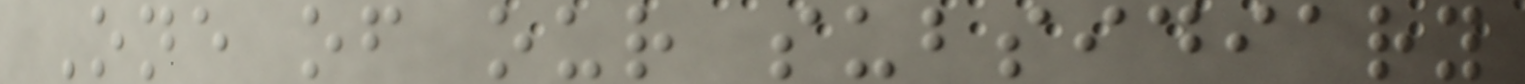One of our subsidiary
